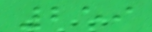259
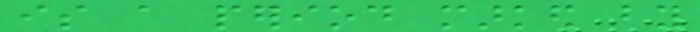is a period marked by
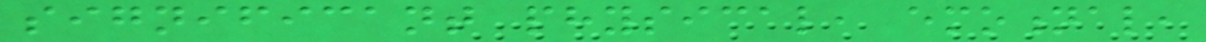significant physical, emotional,
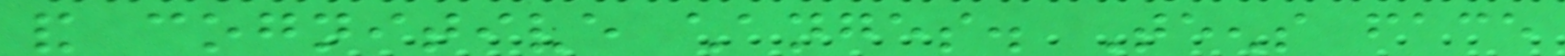and cognitive changes. Teens face
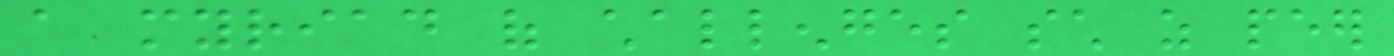a myriad of challenges such as peer
